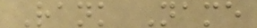Rank Name
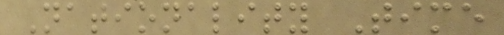Nationality Time
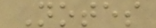Notes
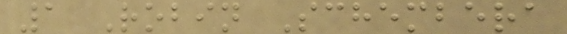1 Robin Schembera
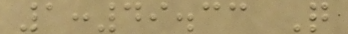1:49.33 Q
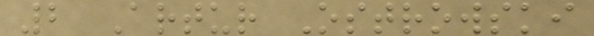2 Artur Ostrowski
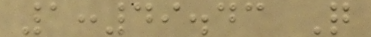1:49.43 Q
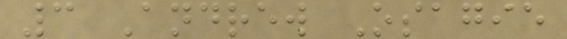3 Andrew Osagie
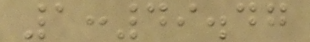1:49.47
